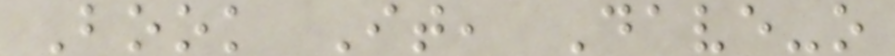Book It, Dave-o
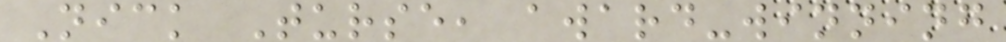Nick Turse, award-winning
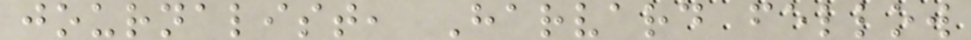journalist, Harvard fellow
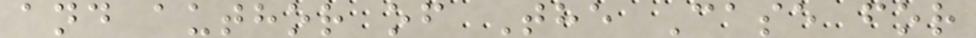and author of The Case for
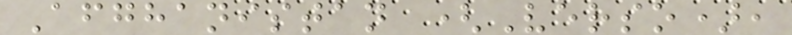Afghanistan (Verso),
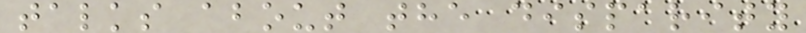talks about the disparity
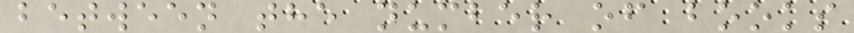between the number of books
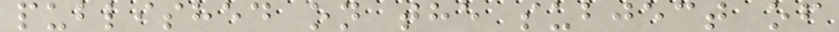published on the subject of
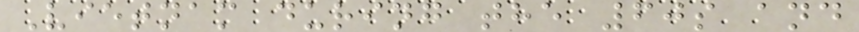Vietnam during the 60s and
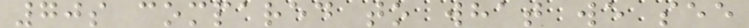70s compared to what we see
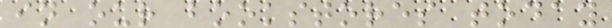in our bookstores today
